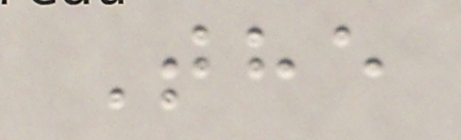The
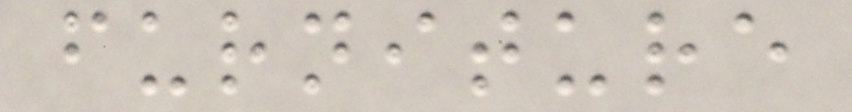furniture
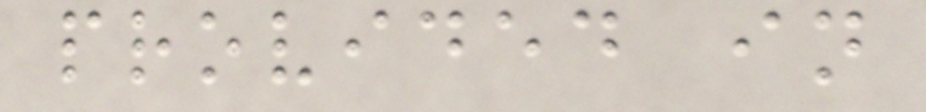provided in
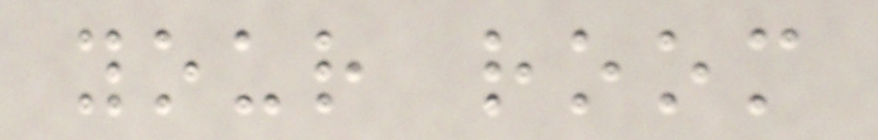your room
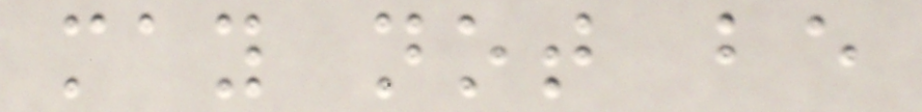may not be
